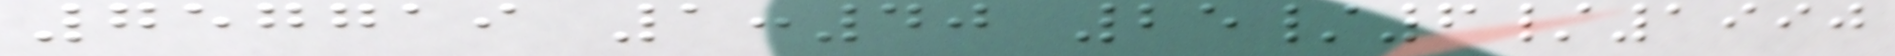757719 1:40 25/6/1990
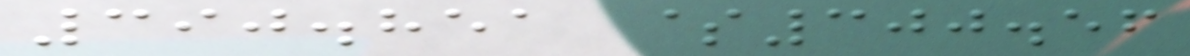390.851 $300.56
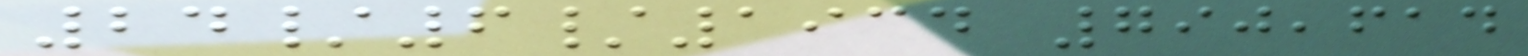24/6/1934 790,614
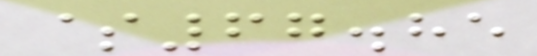$67.85
